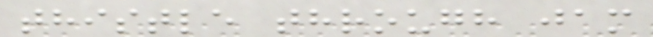thistle through jam
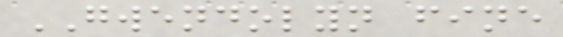GWENDOLYN fine
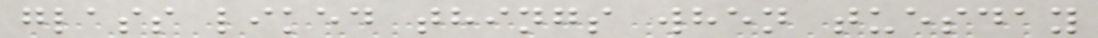glass liked things when tuesday
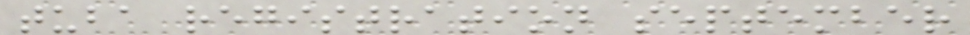tuba registration september
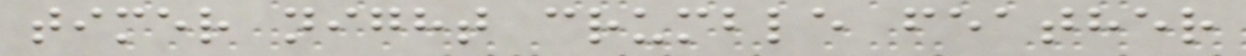timer night crumble feather
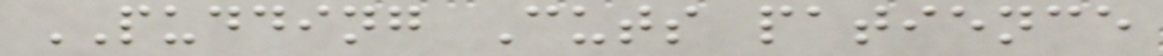PUDDING Cuts patience
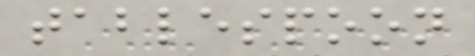tablespoon
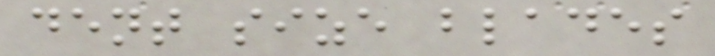dent size blades
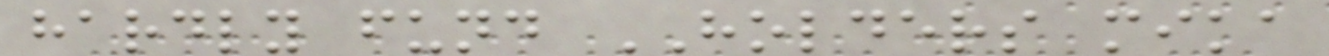hardly fund HOLDERS mika
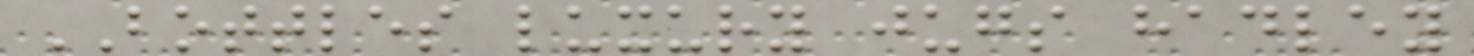BOTTLES luxury jugs hadley
